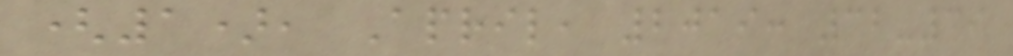(1), April, 2019: 32-39
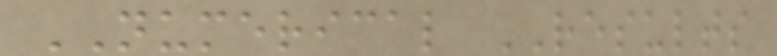NUMERICAL RESULTS
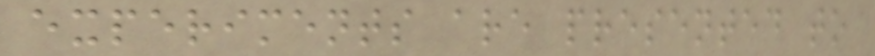experiments are presented to
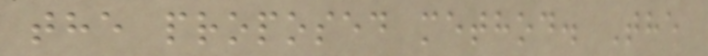the proposed method. The
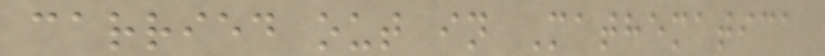carried out in Mathematica
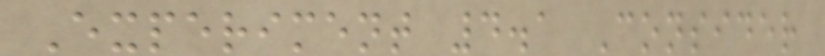Experiment 4.1 Consider
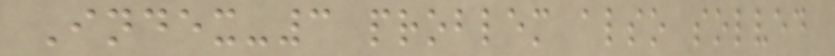Index-3 problem also solved
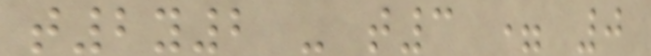t2y2 - t3 = 0
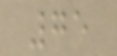75
